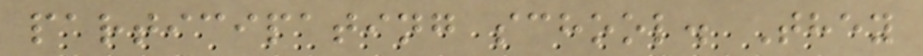participating school. They
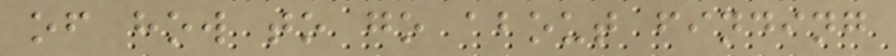of how to go about finding
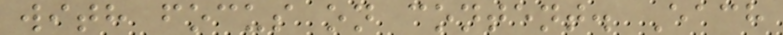with focus on content. Each
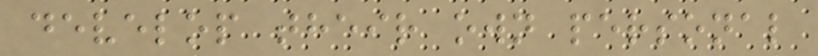develop their own personal
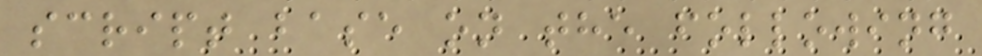script base on the following
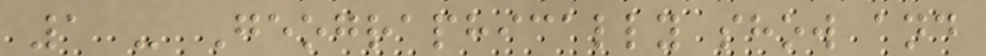1 - Geographically show and
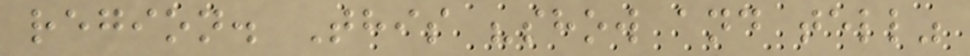region. This "show and tell"
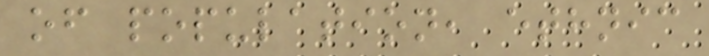of population, ethnic
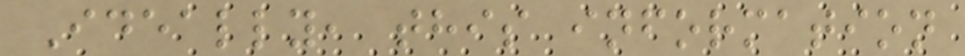Ideally, this information
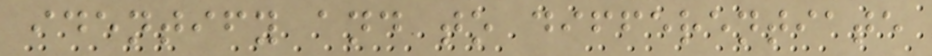identify and to differentiate
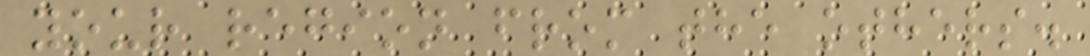your region from the others.
